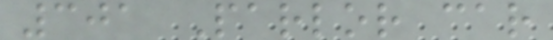301 Parlor car
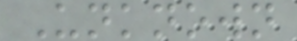Unknown
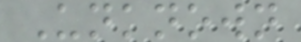Unknown
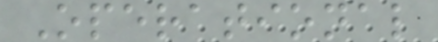Operational
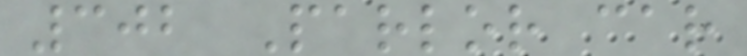302 Parlor car
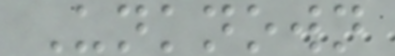Unknown
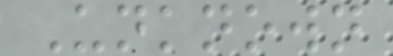Unknown
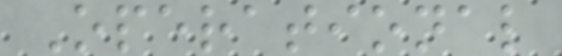Operational
